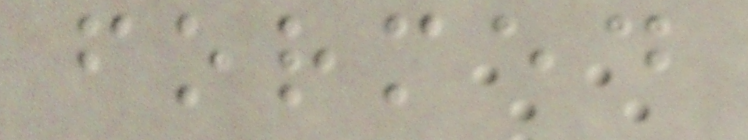formed
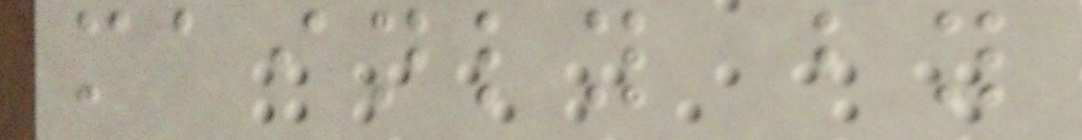mainly by
